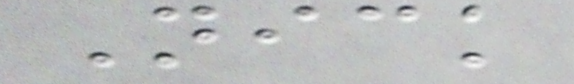Nick
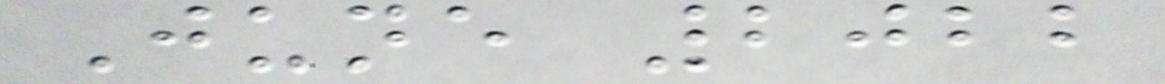June 2022
